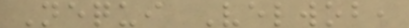Nequi Velwob,
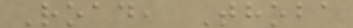Road, Thoba
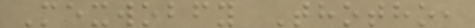Mexwobfy Thotho,
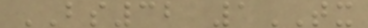BS32 1TX
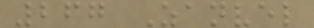267 Zanvel
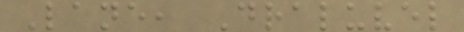Lane, Draluvel
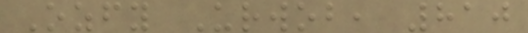Ozfy Urwob, 810
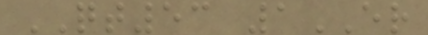QT53 1ER
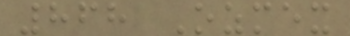868 Ozmex
